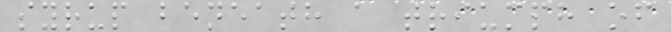syrup beneath a triumph of
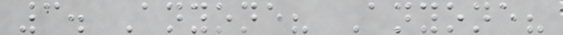3. Anyone? Anyone?
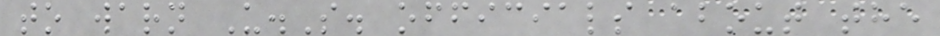to warn U.S. officials about the
